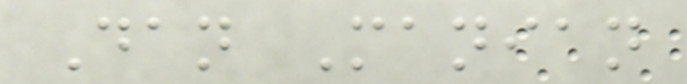Dan Manian
